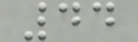44
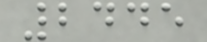2445
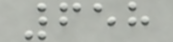658
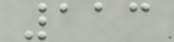113
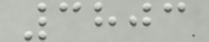3803
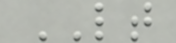LT
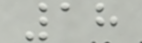18
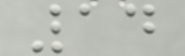14
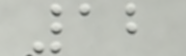12
